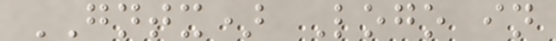GNTX) Logo in
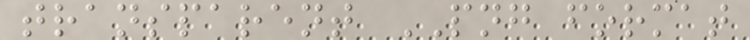transparent PNG format
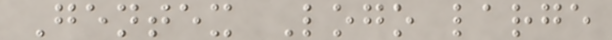Gentex Logo large
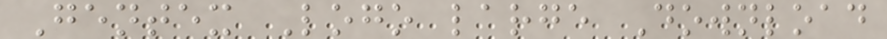Gentex Logo large Download
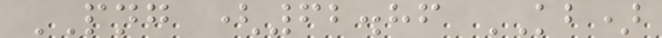PNG (62.86 KB)
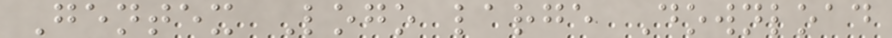Gentex Logo large Download
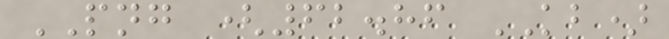PNG (62.86 KB)
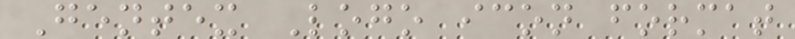Gentex Logo icon format
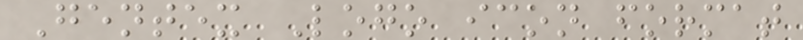Gentex Logo icon format
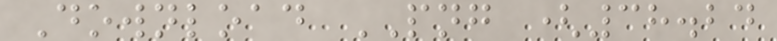Download PNG (38.24
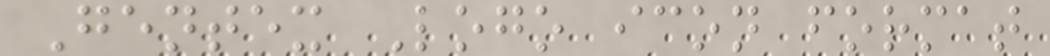Gentex Logo icon format
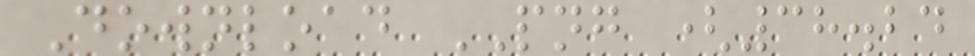Download PNG (38.24
